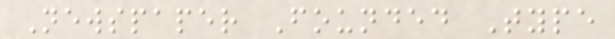Newspaper Founded Type
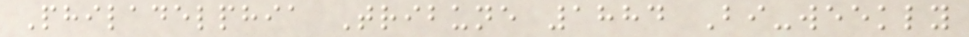Philadelphia Tribune 1884 Bi-weekly
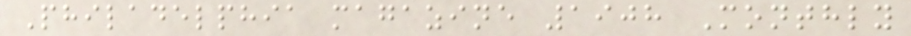Philadelphia magazine 1908 Monthly
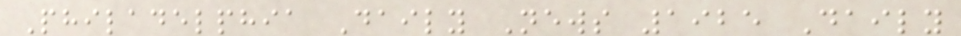Philadelphia Daily News 1925 Daily
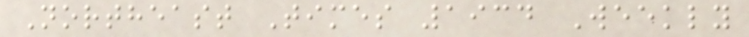Northeast Times 1934 Weekly
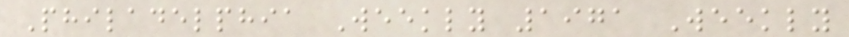Philadelphia Weekly 1971 Weekly
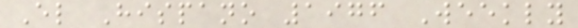El Hispano 1976 Weekly
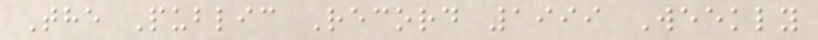The Public Record 1999 Weekly
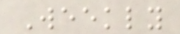Weekly
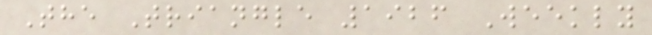The Triangle 1926 Weekly
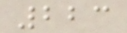223
